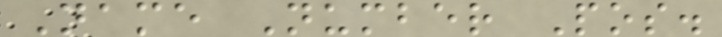Name Number Pos.
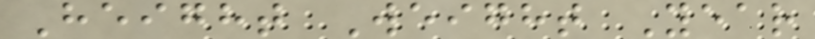Height Weight Year
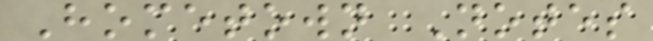Hometown Notes
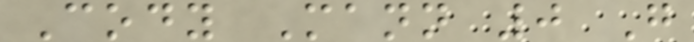Cody Mann 0 G
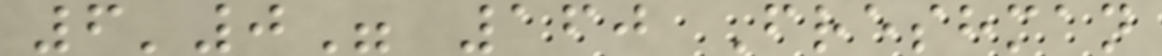6'0" 160 Freshman
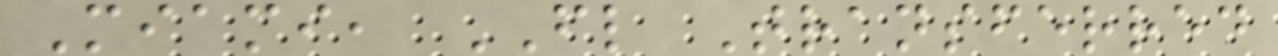Miami, FL Transferred
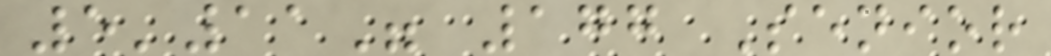5'11" 177 Senior
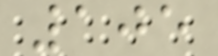105
